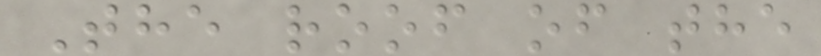The roof of the
